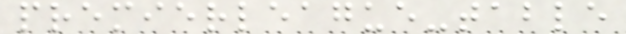premierleague-table
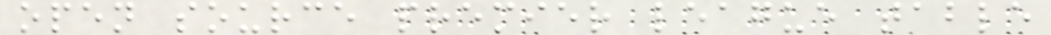open source premier league table
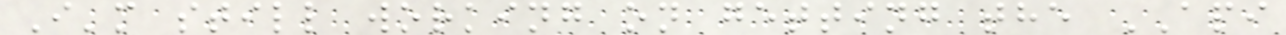I'm still working on getting the API
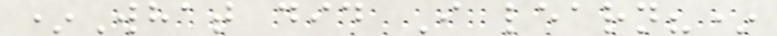*What did I learn?*
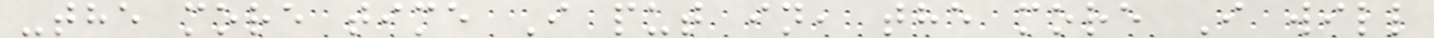-the more time I put in, the more I will
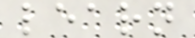learn
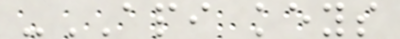-API keys
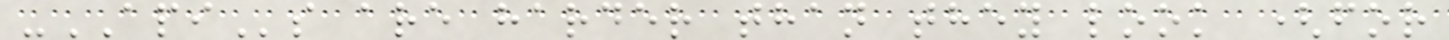-APIs are harder than they look (for
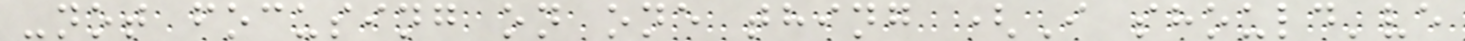-not focusing on one thing (I should've
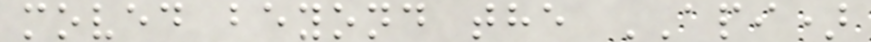moved beyond the API)
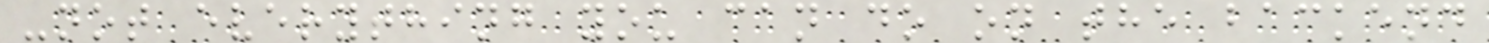-not everything you can do on the backend
